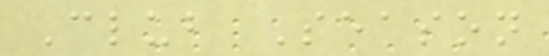Club Season
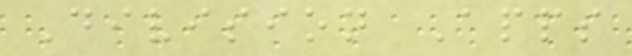Division Apps
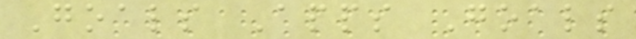Goals Apps Goals
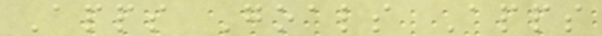Apps Goals Apps
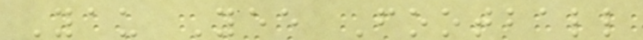Yau Yee Football
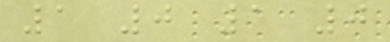1 0 1 0
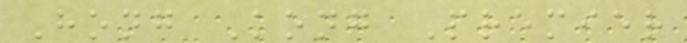Hong Kong Premier
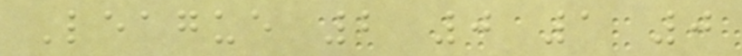League 2 0 1 0
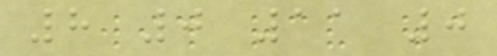8 0 11 0
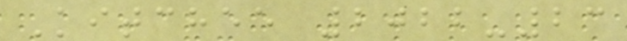Kitchee 2022-23
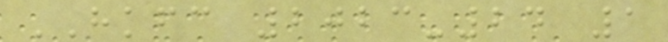HKFC 2023-24 1
